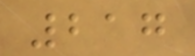217
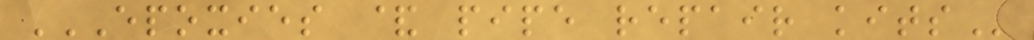EPOXIES & PIPE REPAIR KITS
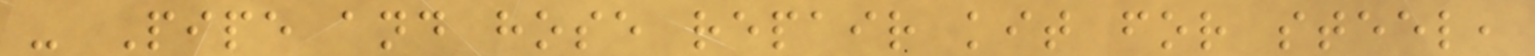- Pipe and hose repair kit for steel,
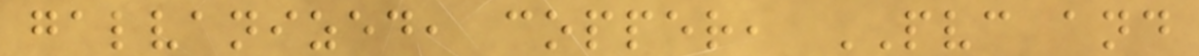galvanized, copper, PVC and
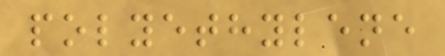polyethylene
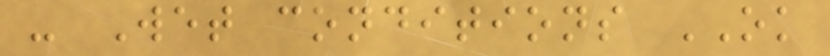- Wet conditions OK
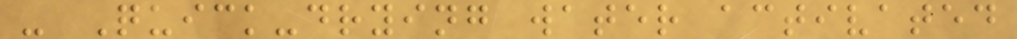- Quick-drying water activated
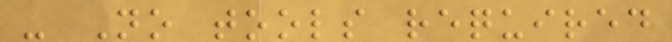- No tools required
